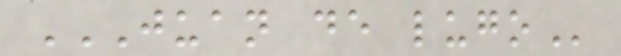JUAN DE LUGO
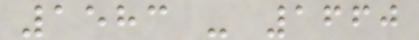1583 - 1660
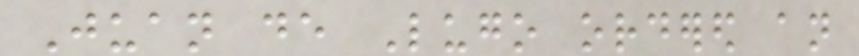Juan de Lugo ordered an
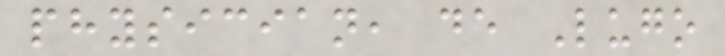physician, de Lugo
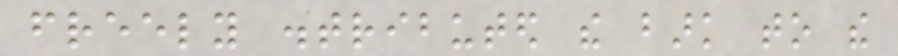freely distributed the bark to the
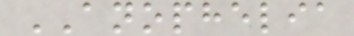ANOPHELIA
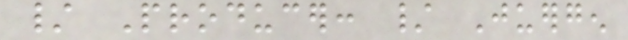/ Producer: / Juergen
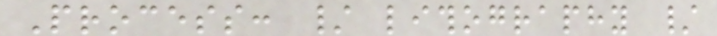Process: / lithography /
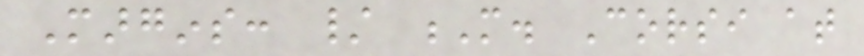Margins: / M. Corsi at
